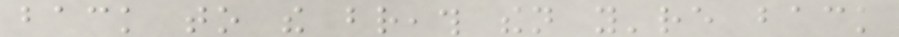back to the breath then you're back
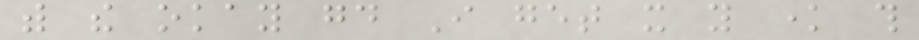with the okay good I get it you know this
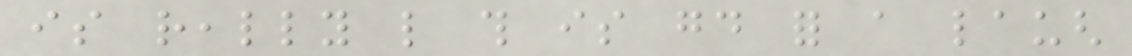is really like this is good for a laugh
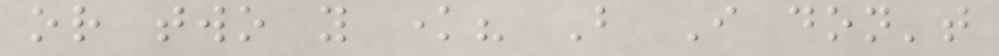or two you know? But I don't
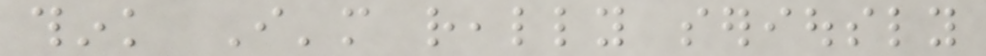think I'm really seriously
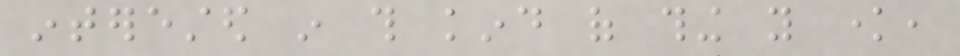interested in this kind of thing you know,
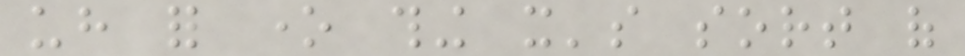uh for one thing it's sort of
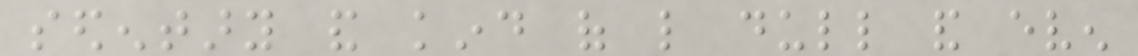sedentary and kind of like dull and even
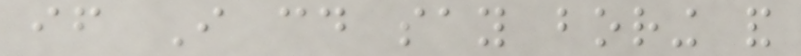if I could say boring and
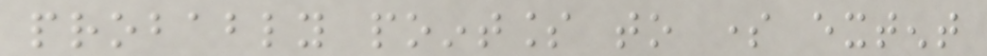probably pointless to some extent
